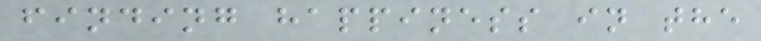finding happiness in the
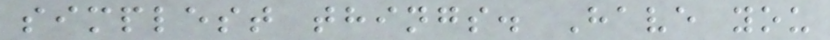simplest things. Have you
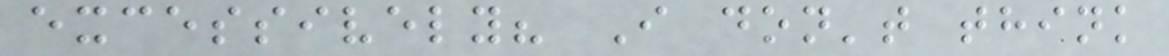excessively? I don't think
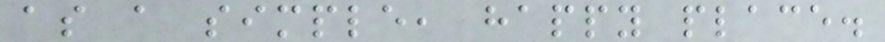as a simple, happy place.
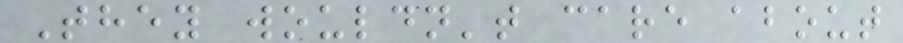They wouldn't care about
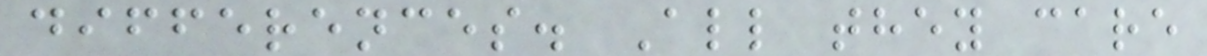differences. All they care
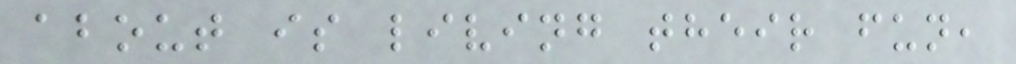about is living their fun,
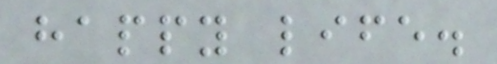happy life.
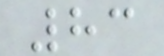83
